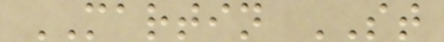MARTIN ST
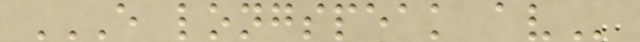E LONGSPEAK AV
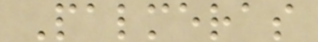Palmeras
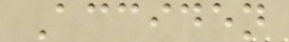Acciden
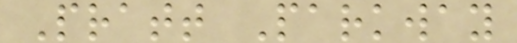Pratt Parkway
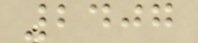2407
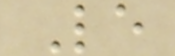Le
